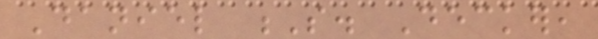Daniel S. Decker,
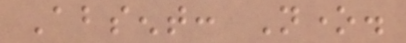Absent: None.
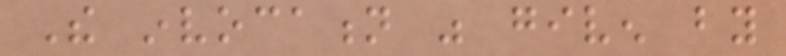The invocation was given by
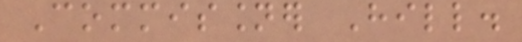Commissioner Hill.
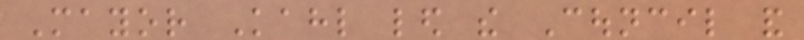Mayor Kahl led the Council and
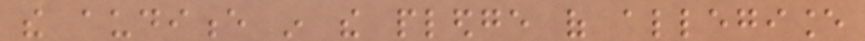the audience in the pledge of allegiance
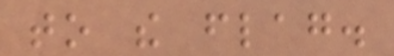to the flag.
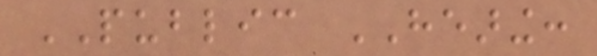PUBLIC HEARING:
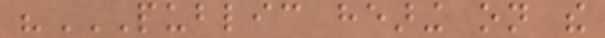"PUBLIC HEARING ON THE
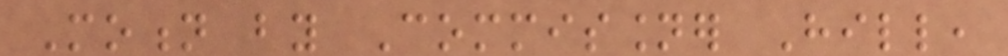Motion by Commissioner Hill,
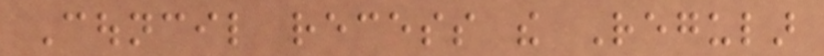Council recess the Regular
